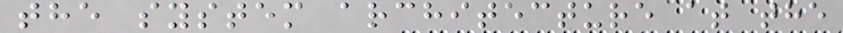the system architecture at the
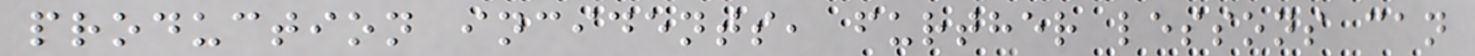production incidents, further lessons can
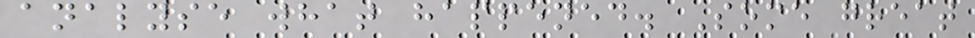analyse what happened. Some great
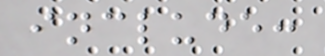include:
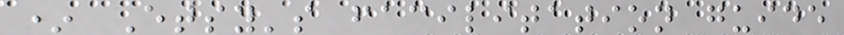* Etsy's facilitation guide
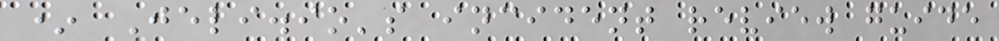* Jeli.io's incident review guide
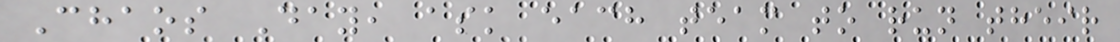Chaos Day, ask each team to run their
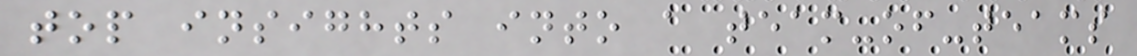top insights into a team-of-teams
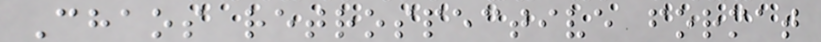Chaos retrospective format
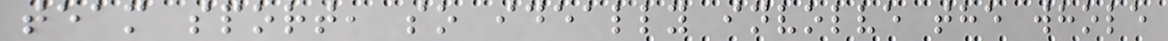team sport, so ideally involve the whole
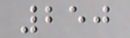250
